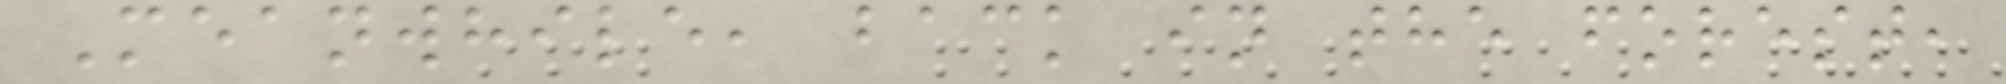Meanwhile, back in the forest,
